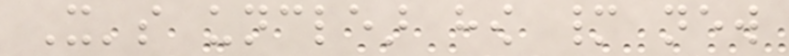It's unclear how many new
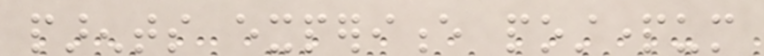parents experience postpartum
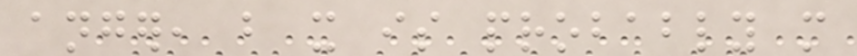anger, but it is probably more
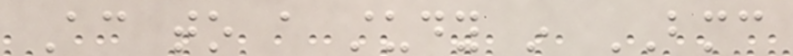According to a study in BMC
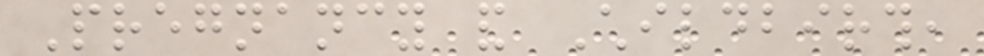Pregnancy and Childbirth,
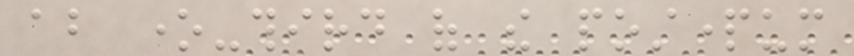about one-third of the postpartum
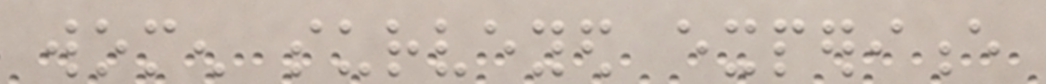women surveyed experience
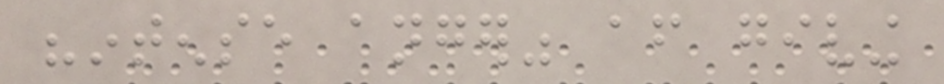"intense anger" after giving
